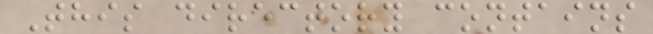This directory contains
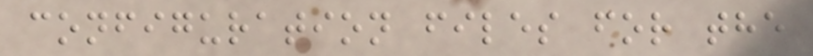configuration files for the
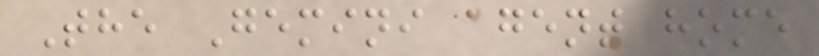The Gemini agent home
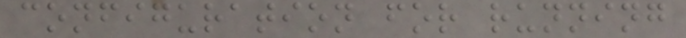configuration for running
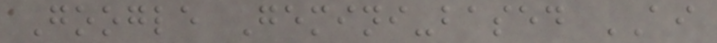Google Gemini-based AI
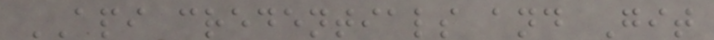API credentials and Git
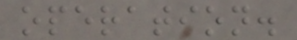operation.
